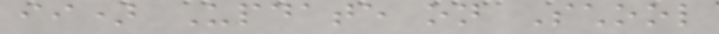ii) Update on School
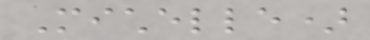Michelle)
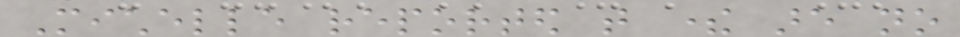Michelle reported that there are no
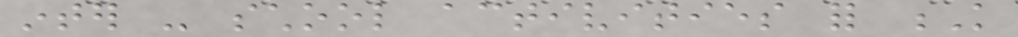inter - school activities for K
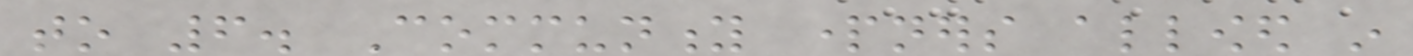to 6. Community partners allowed in
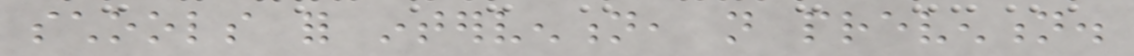schools for intervention, not prevention.
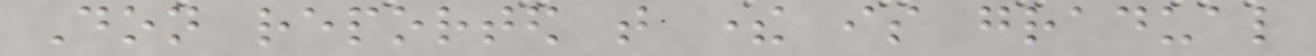Don reported that there is gradual
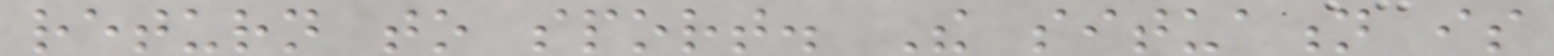return to sport. The situation is
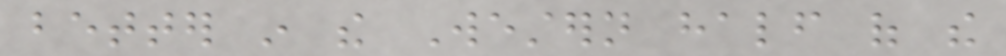better in the Western half of the
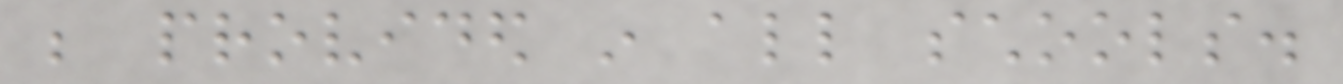be provided in all schools.
